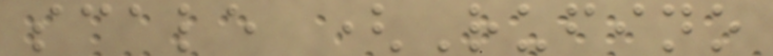scale (Rufino
